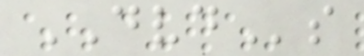DVDs
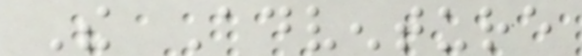The Adventure
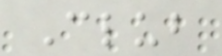Club
